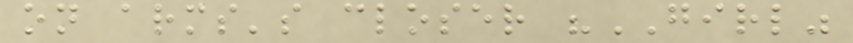on arms's closer "GIRL"
